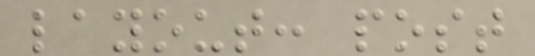layout: post
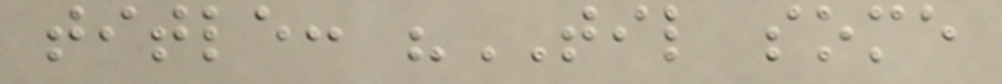title: "TIL some
